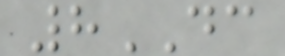8DC
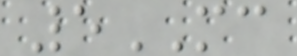5MC
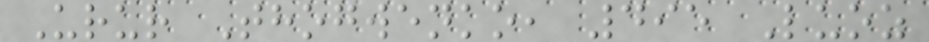Urur Thogwenko, 495 Luoz
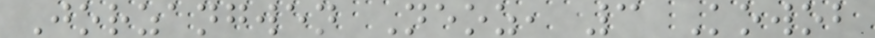Jorzangwen Neoz, 3 Kowob
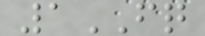1FQ
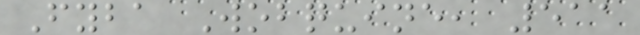Fyba Wobquine, 511
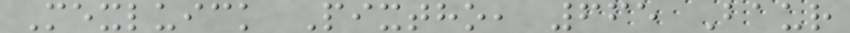Mexluick Pixtho, 665 Baur
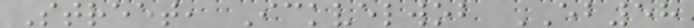Street, Ickvelwob EB58
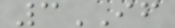3IF
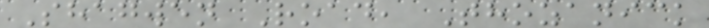Shagwen Road, Thozanick
